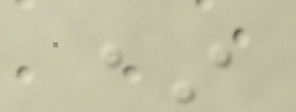*
